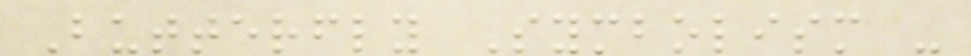Butterfly Symbolism -
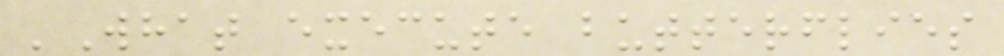'What execute butterflies
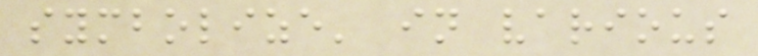symbolize' in various
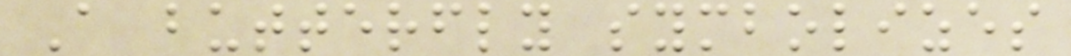A butterfly symbolizes
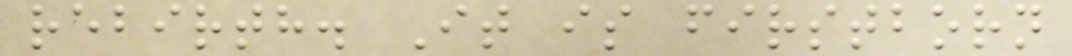rebirth. It is firstborn
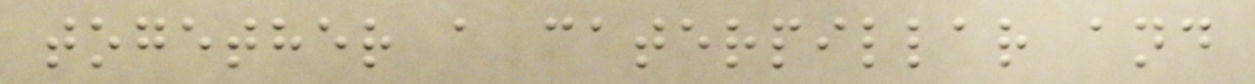together a caterpillar and
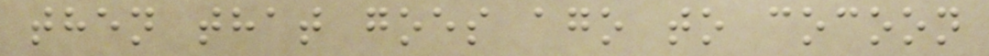then that goes ago to cocoon
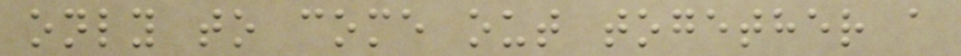only to come out together a
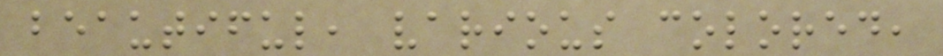beautiful, various colored,
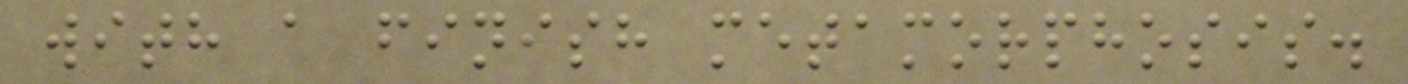with a finish metamorphosis.
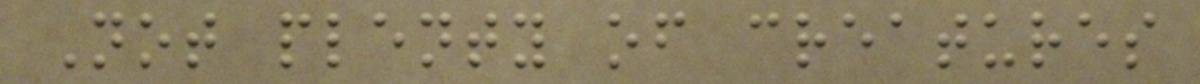Not plenty of creatures
